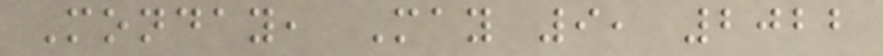Monday, May 9, 2022
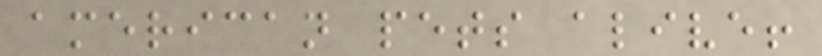american pets alive!
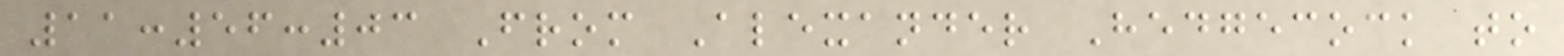11:56:03 From Alexander Hedgecock to
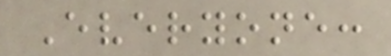Everyone:
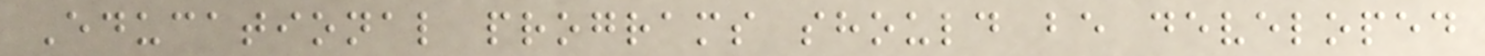Educational programs should be developed
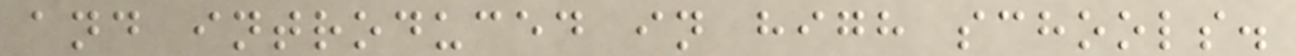and introduced in high schools.
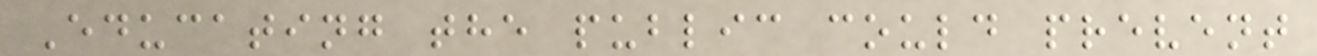Educating the public could prevent
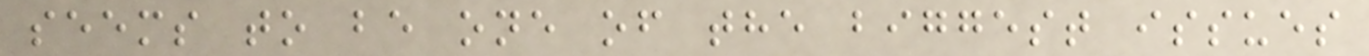seems to be one of the biggest issues
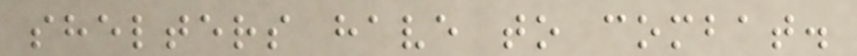shelters have to combat.
